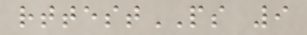rttestPS 9
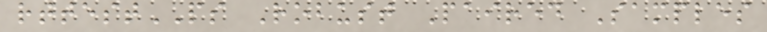rttestPS Robust Paired Samples
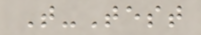T-Test
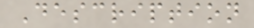Description
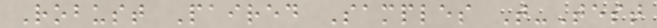Robust Paired Samples T-Test
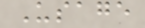Usage
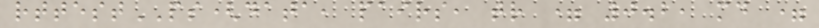rttestPS(data, pairs, tr = 0.2, md =
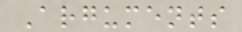Arguments
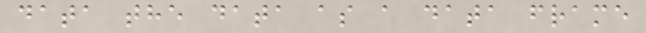data the data as a data frame
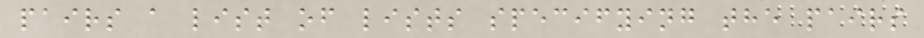pairs a list of lists specifying the pairs
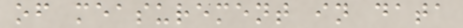of measurement in data
